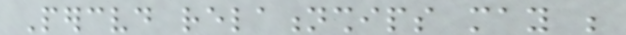Perceived relationships may be
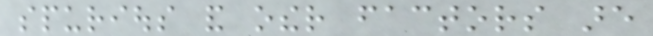spurious and other factors are
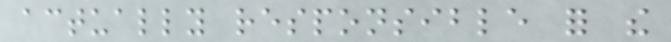actually responsible for the
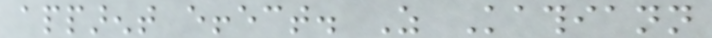apparent effect. As Kathiann
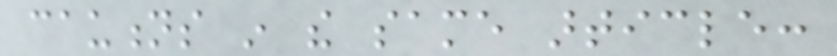cautions in the same article:
